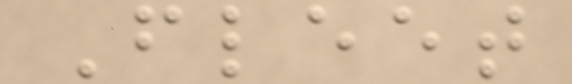Fleet
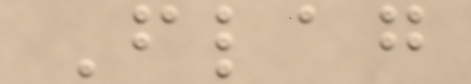Flag
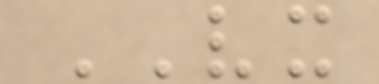VX
